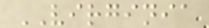VIRGINIA
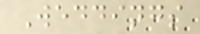Weddings
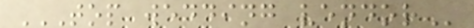TOP WEDDING VENDOR
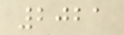2021
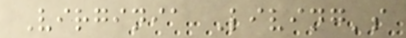Virginia Living's
